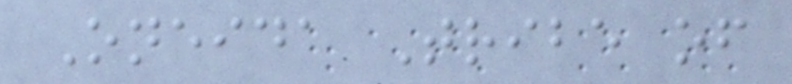Oneida Tribe of
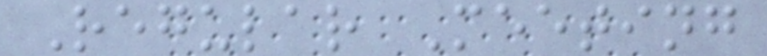Regular Meeting
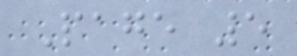Page 5
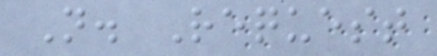N. Request
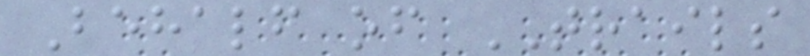Behalf of TRAILS
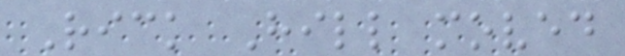Rick Hill moved
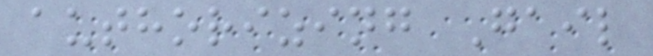authorizing Gail
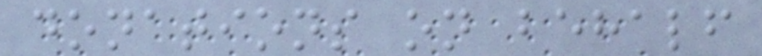donations on behalf
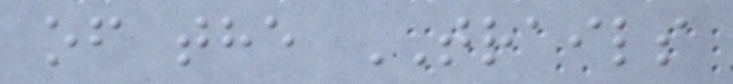of the TRAILS
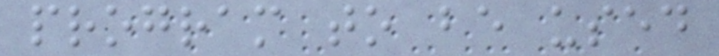program to be used
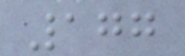177
